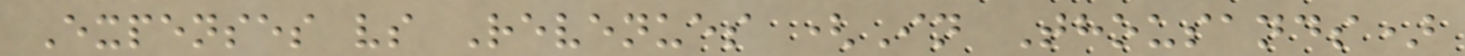Expenses vs Revenues (In Thousands)
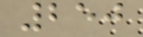250
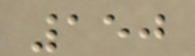150
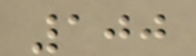100
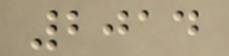2014
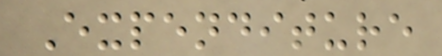Expenditure
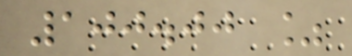100.00 %
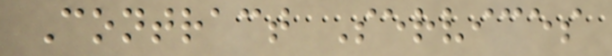Contract Services
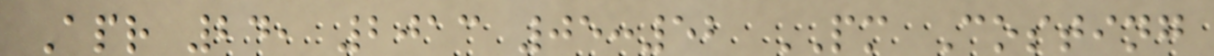Apr 24, 2013 05:52 PM Costing
